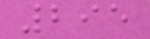295
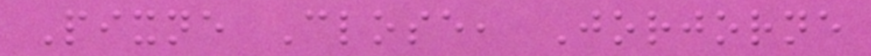Pixne Close, Jorjorne
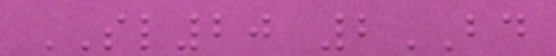SL20 2BD
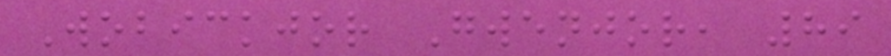Wobickjor Gwenjor, 89
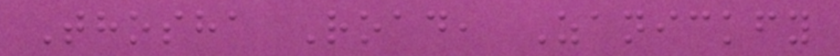Thosha Road, Zanickfy
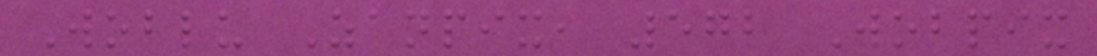Woblu Zanpix, 572 Wobpix
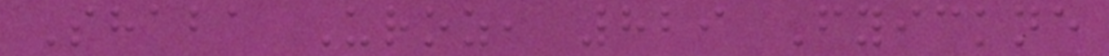Shaba Uroz, 829 Fyickne
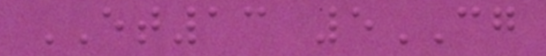ET13 5CG
